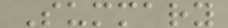Summary
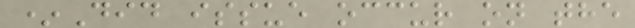*Did issue occur on the
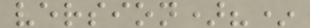version)?*
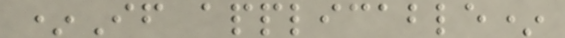*If applicable*
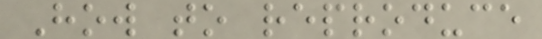How to reproduce
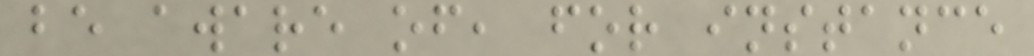be aware of, for instance
